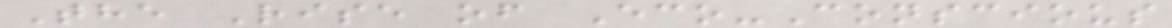The Rise of Eco-Conscious
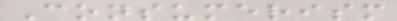Consumerism
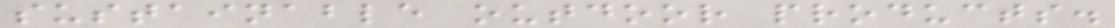sustainable outdoor products.
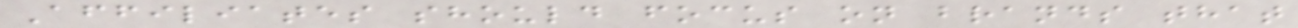Affiliates should focus on brands that
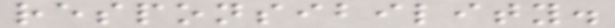responsibility.
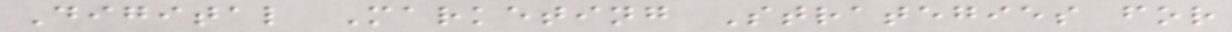Digital Marketing Strategies for
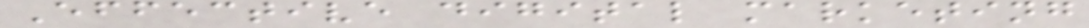Effective digital marketing
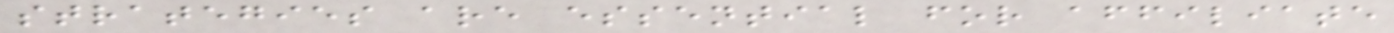strategies are essential for affiliate
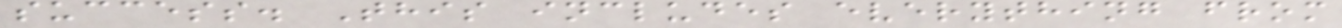success. This includes everything from
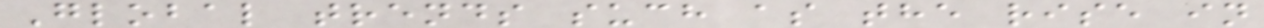Global trends such as the rise in
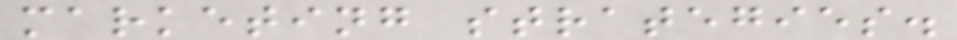marketing strategies.
